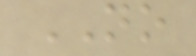NO
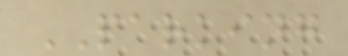PARKING
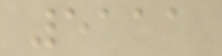5111
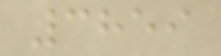3859
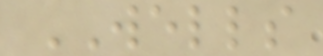WELLS
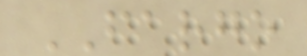FARGO
